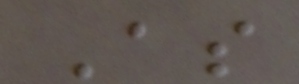As
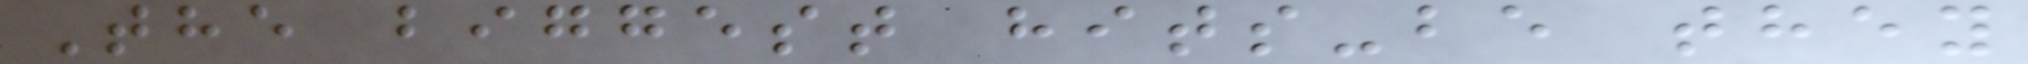The biggest hits-be they
